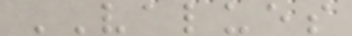VALUES
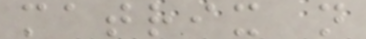matrix n
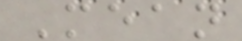Mean
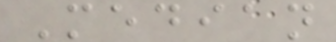Median
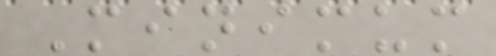Minimum
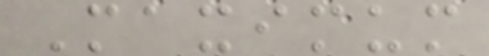Maximum
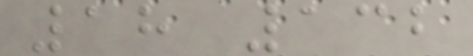18 132
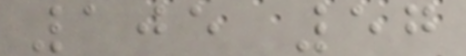105 57
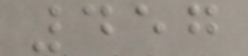457
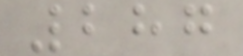287
